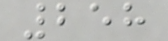258
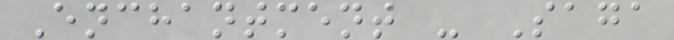Enchantment - Saga
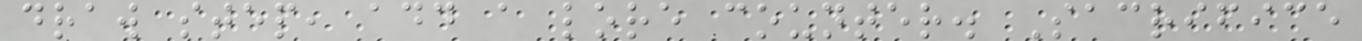draw step, add a lore counter. Sacrifice
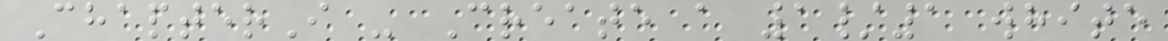ChapterI - Create a 1/1 white
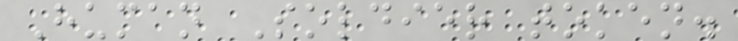Human Soldier token.
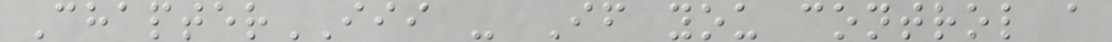ChapterIII - If you control a
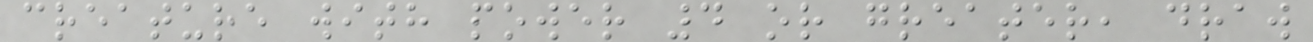creature with power 4 or greater, draw
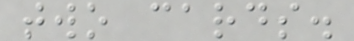two cards.
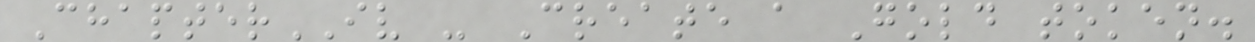ChapterIV - Create a Gold token.
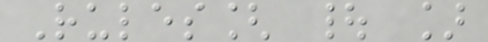Rules[ | ]
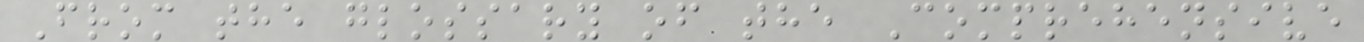From the glossary of the Comprehensive
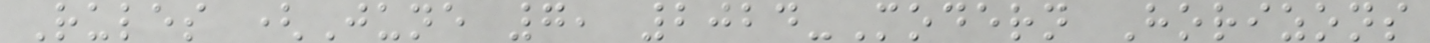Rules (June 7, 2024-Modern Horizons
